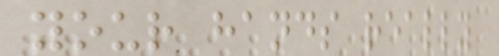your hands really
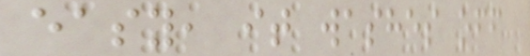easy, it washes off
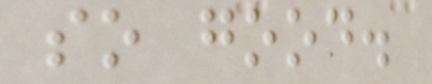so good.
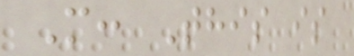M: This is
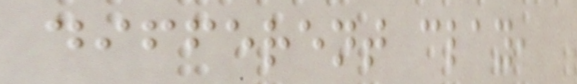different clay,
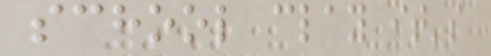school clay it's
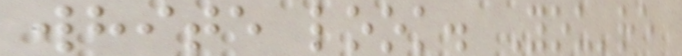white look. You're
